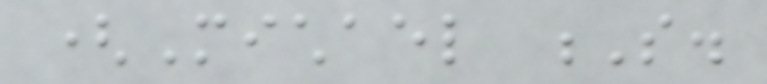(Michael S.
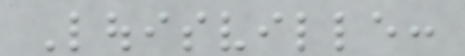Louisville:
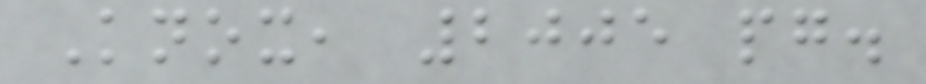Knox, 2005 pg.
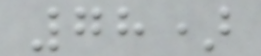78)
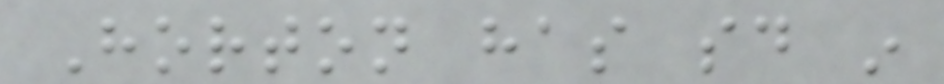Horton has said in
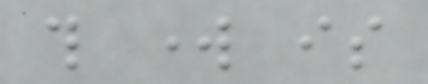this work is
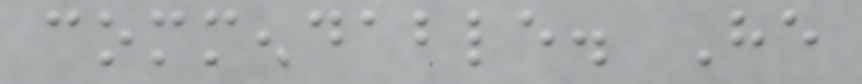commendable. He
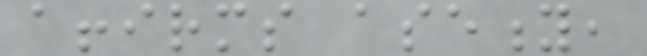affirms aseity,
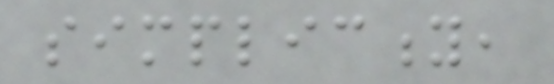simplicity,
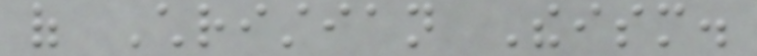of Christian Theism.
